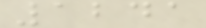1241
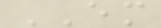EM
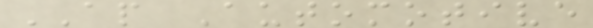AP Automotive
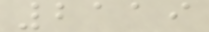2119
